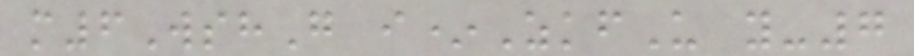m6WshG i*ZkfU y-7
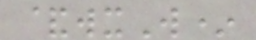&wxW*
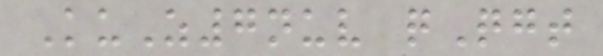KuZ7nuv qQgt
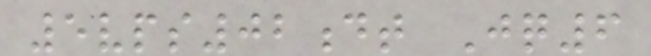5vps02dt Jq6
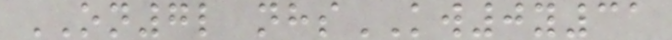ON7l nhsKW0y31
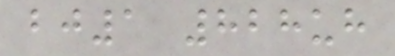bj1 828uh
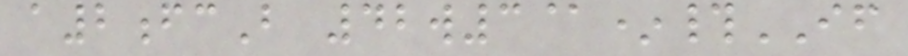a2fcB 42w3@*#IF
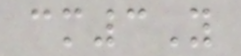cm3Y
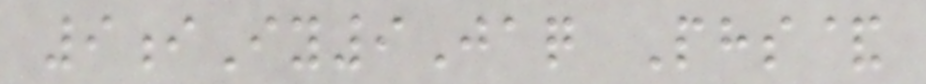9iIy9Jaq Phs&
